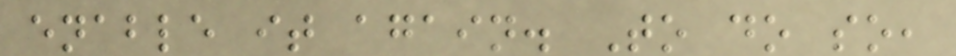enable it again. To do so,
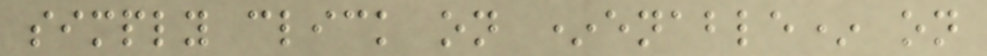simply click on *enable* on
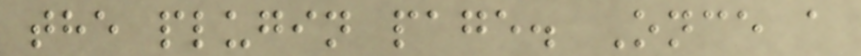the plugin page. Once a
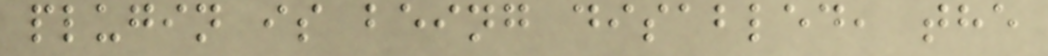plugin is being disabled, the
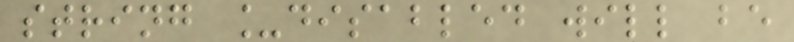string _disabled will be
